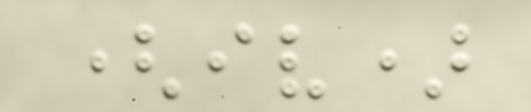(iv)
